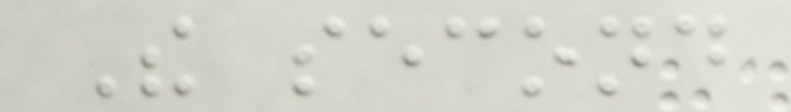The second
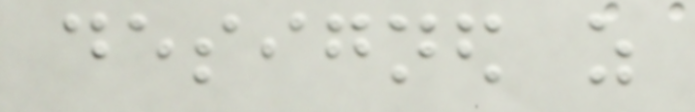designed as
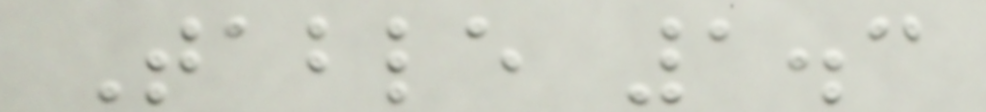Table 1.3
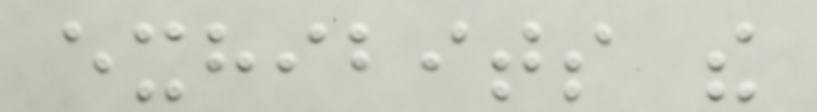exhibits the
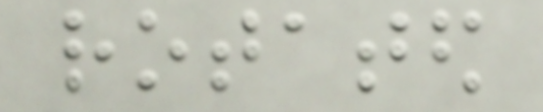rotated
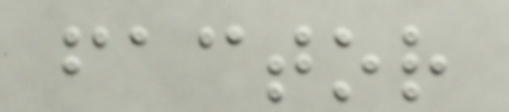factor
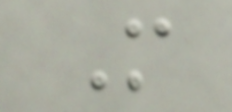More
